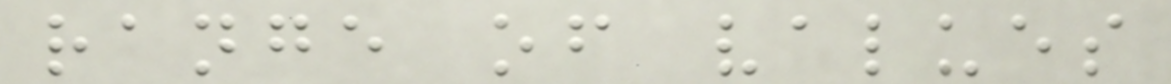range of values
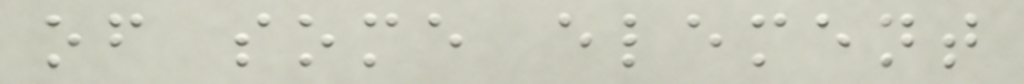of some element
